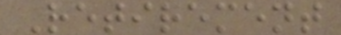Retirement
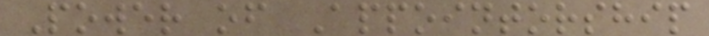Power of Appointorship
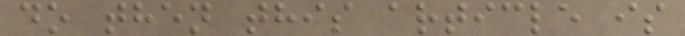do then this article is
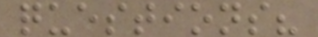questions?
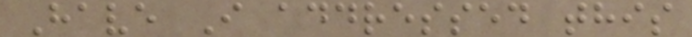Have I addressed this
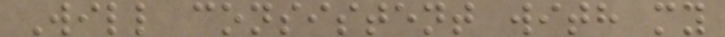Will consistent with my
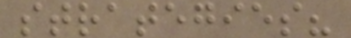strategies?
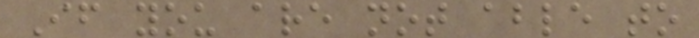If you are not able to
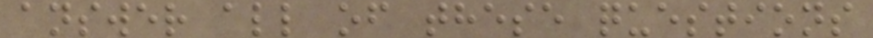answer all of these questions
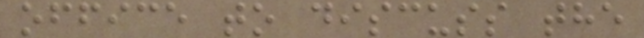office to discuss the
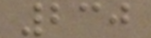230
